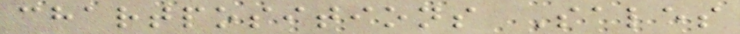chartpositions Sales
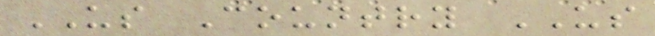US Country US
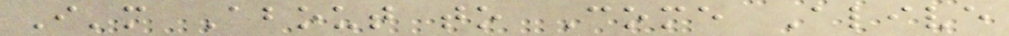I'm About to Come Alive
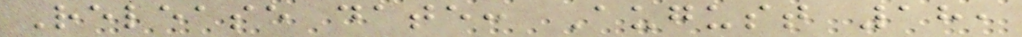Release date: August 18,
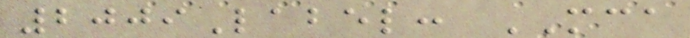2009Label: MCA
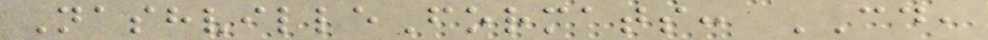NashvilleFormats: CD,
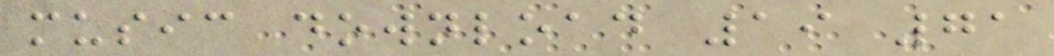music download 19 71
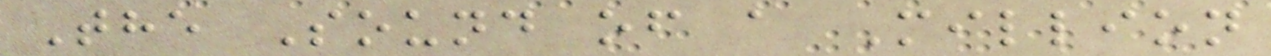The Sound of a Million
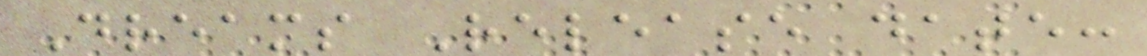Dreams Release date:
